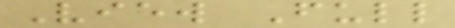View Full
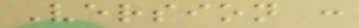Version :
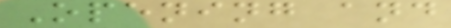Opening and
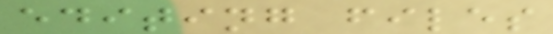editing files
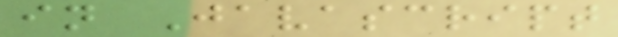in Javascript
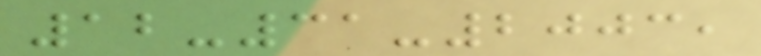12-31-2003,
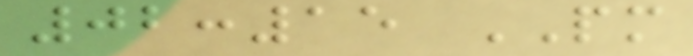02:15 PM
